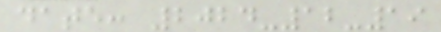date: 2024-12-19
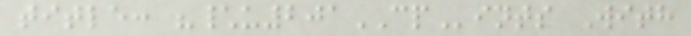title: "\u201CPints With
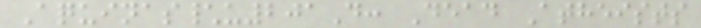Aquinas\u201D: Dead Atheists
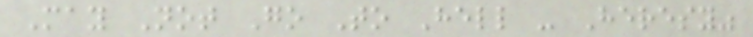May Not Go To Hell - Heresy"
